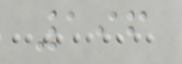196
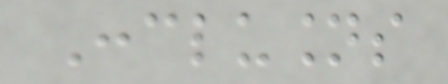Conclusions
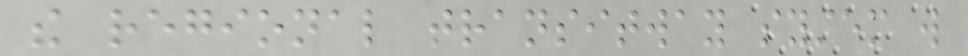the regional transitway system will
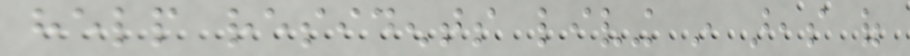help residents living in areas of
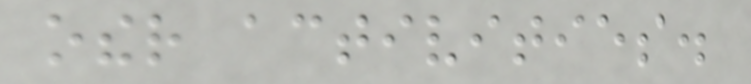other activities.
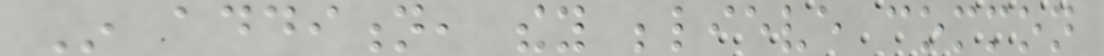In addition, they believe common
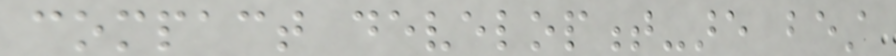compact development-are best
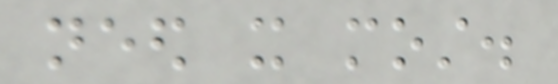need it most.
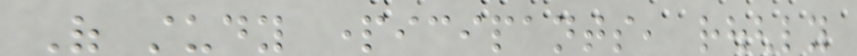Of study participants, roughly
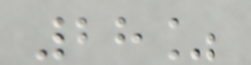28%
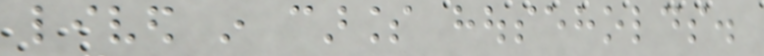lived in carless households.
